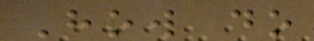How do
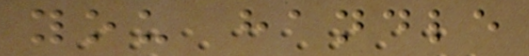you handle
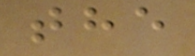the
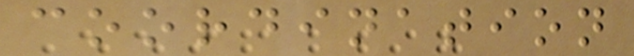coordination
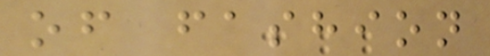of fashion
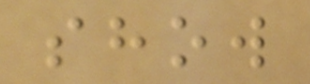show
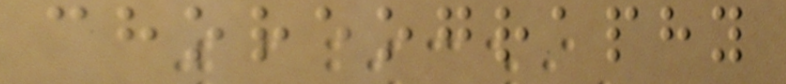choreography
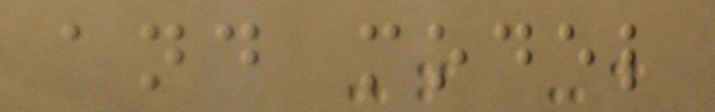and model
